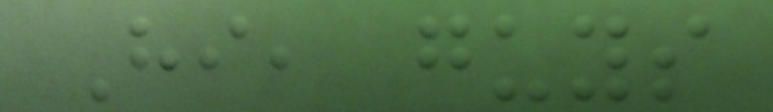Hi, guys
